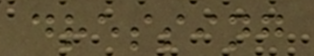dressing
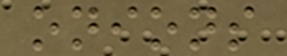onions
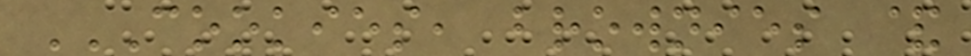COOKIES, BROWNIES &
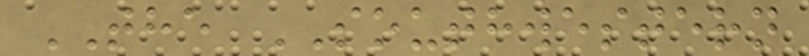THE SOUTHWESTERN
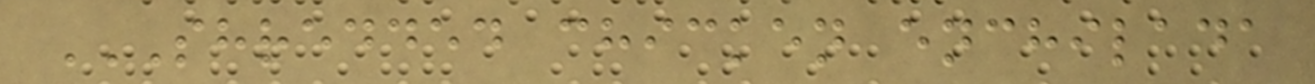SHREDDED CHICKEN ENCHILADA
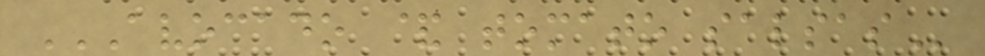AVOCADO & TOMATO SALSAS
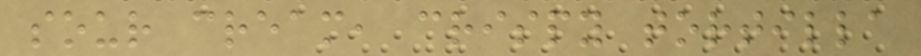sour cream, crispy tortilla
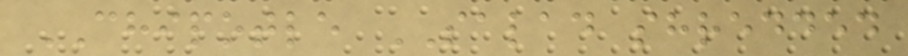CHIPOTLE SALAD shredded
